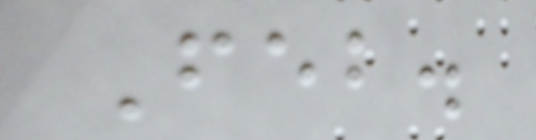Feb.
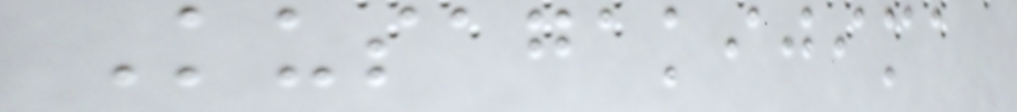Kusagakijima
